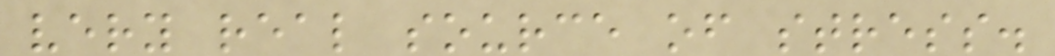very real source of stress.
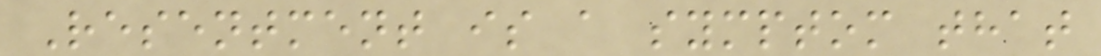Resentment is a symptom that
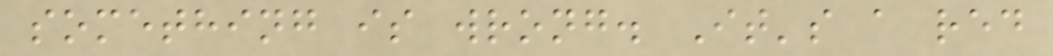something is wrong. It's a red
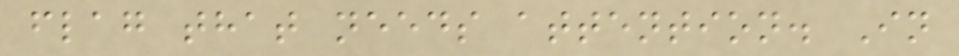flag that needs attention. In
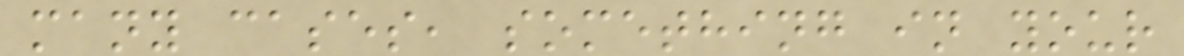many cases, something in your
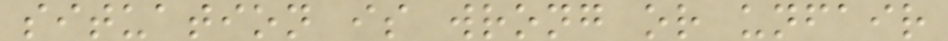situation is wrong or unfair
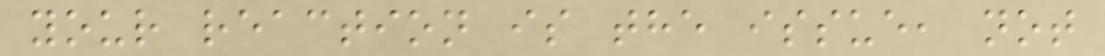your reaction is the issue, not
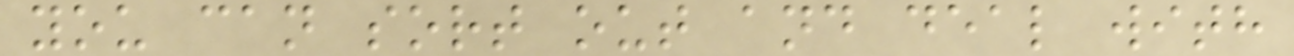you can sort out and deal with
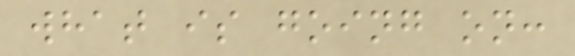what is going on:
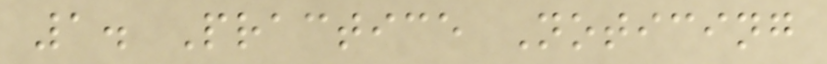1. Practice Noticing
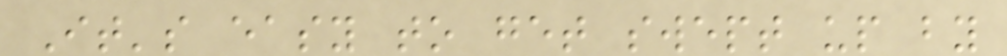It's easy to get swept up by
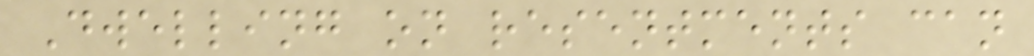Dwelling on resentments can
